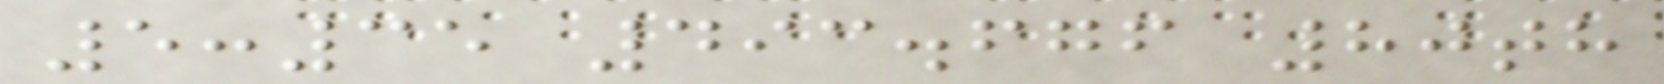5:35 493.676 80th
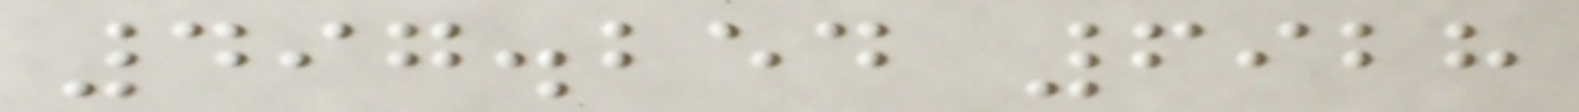497.254 6928
